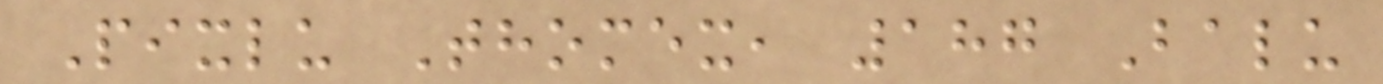Pixlu Thomex, 187 Balu
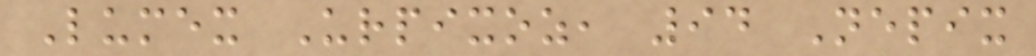Lumex Urpixoz, 94 Nepix
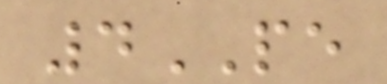4PE
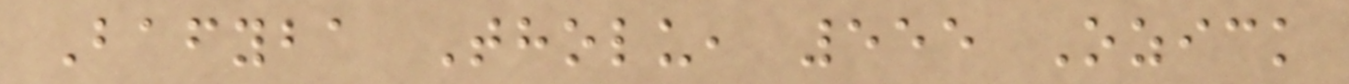Bafyba Tholu, 555 Ozick
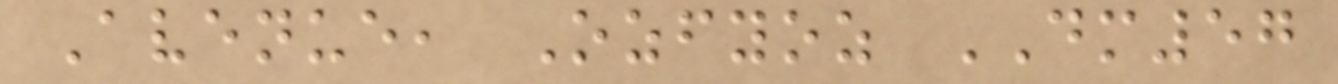Avenue, Ozfyoz DM57
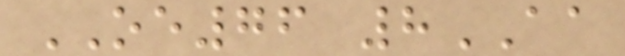OE76 8AA
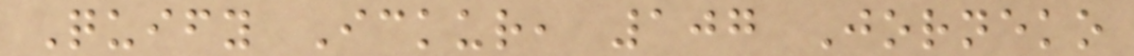Quify Ickur, 107 Jorneko
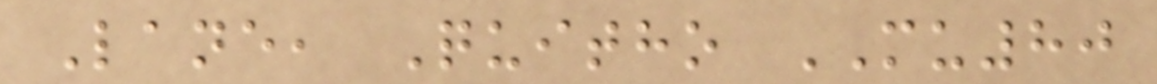Lane, Quitho MU80
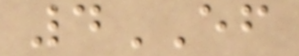4EF
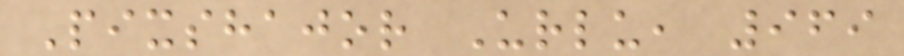Pixshajor Urlu, 969
